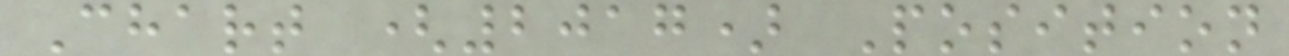Chart (2017) Position
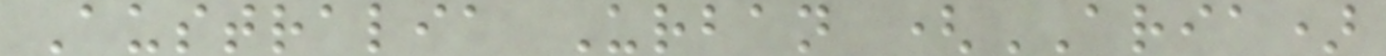Australia Urban (ARIA)
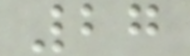27
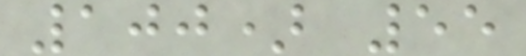100) 55
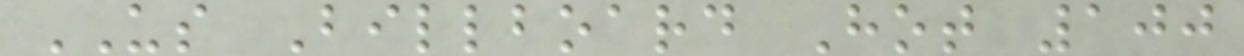US Billboard Hot 100
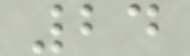24
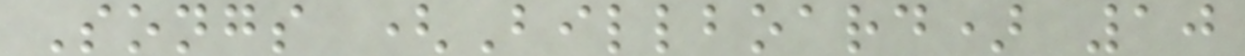Songs (Billboard) 10
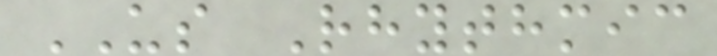US Rhythmic
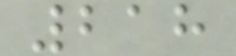218
